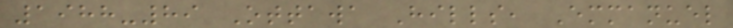1988-89 Ottawa Hills, Emmanuel
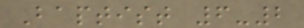Baptist 6-2
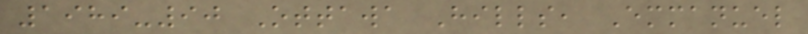1989-90 Ottawa Hills, Emmanuel
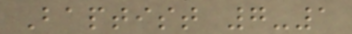Baptist 7-1
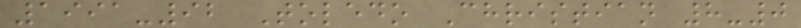1991-92 Toledo Christian 8-0
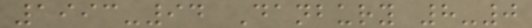1993-94 Danbury 8-0
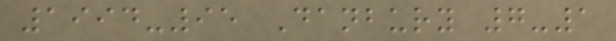1994-95 Danbury 7-1
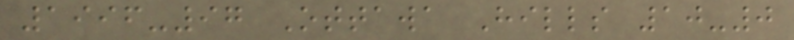1996-97 Ottawa Hills 10-0
